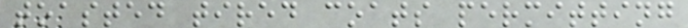toasted tired coats permitting
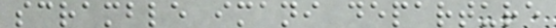scramble imani departure
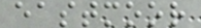eastmoor
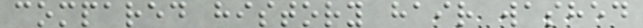compared history hair washed
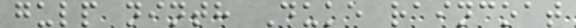gulp ninth Duke raincoat
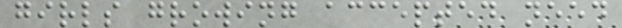girls growing accepted need
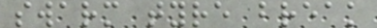swarm tyre break
